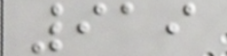919
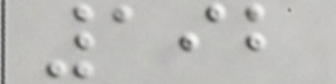192
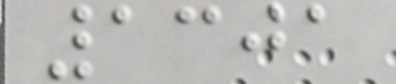1301
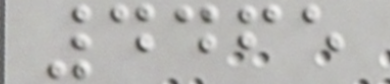4465
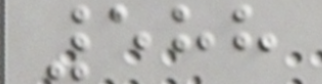588
